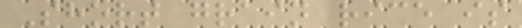Short grain rice is
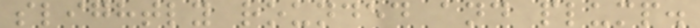slightly rounded and plump.
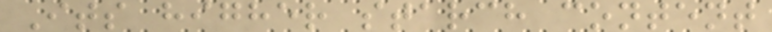Its higher starch content
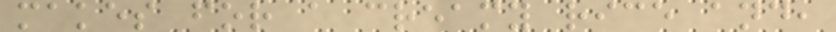makes for a creamy rice and,
